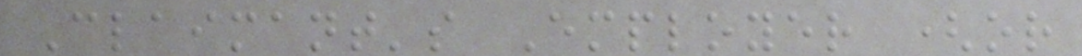Claimant's Employer (or
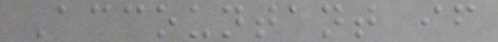Accountant if
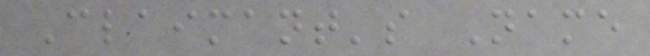Claimant's Name
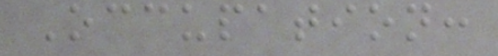Occupation:
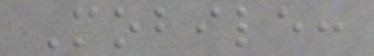Mobile:
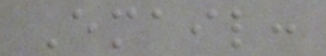Email:
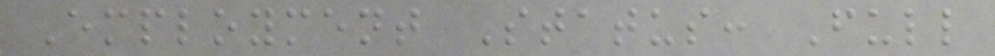Employment Status: Full
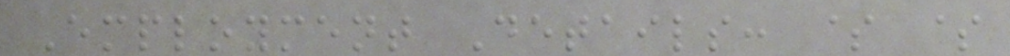Employment Details: $ $
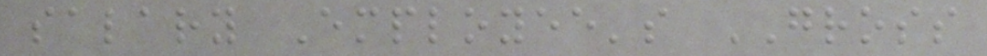salary Employee's GROSS
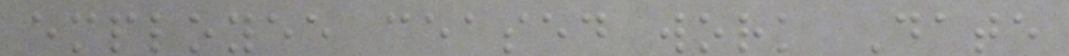employee ceased work Date
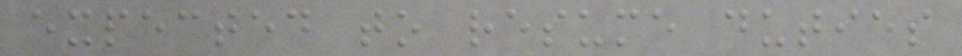expected to resume duties
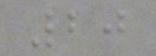20
